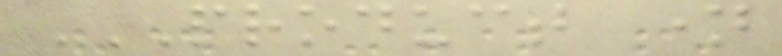PRODUCT NAME
